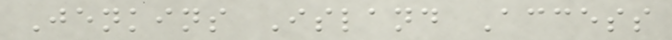Jenkins Island Access
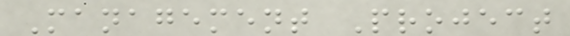Management Project
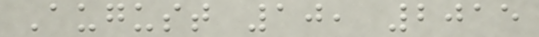August 10, 2015
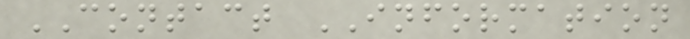CONTACT INFORMATION
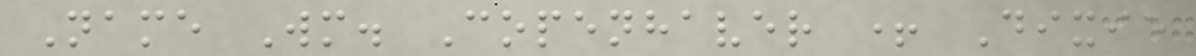Name Wm. Copenhaver + Dixie
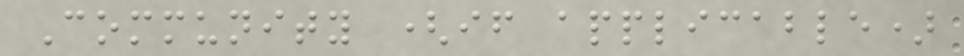Community (if applicable)
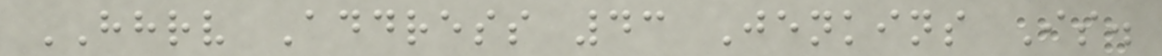HHRV Address 43 Jenkins Is.
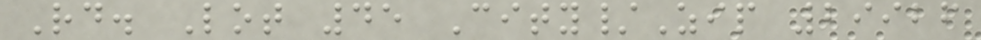Rd. Lot 45 City/Zip 29926
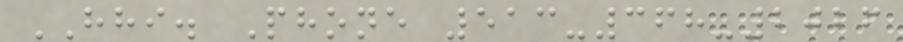HHI. Phone 513-368-2026
